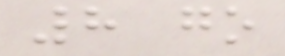8 go
